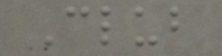Club
